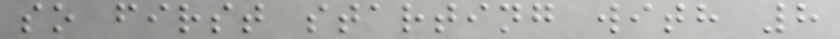so first starting with 8
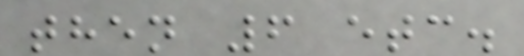then 6 etc.
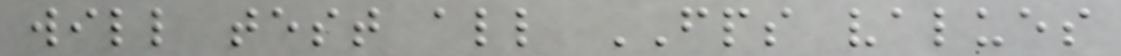will test all FPS values
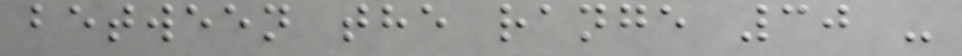between the range 30 -
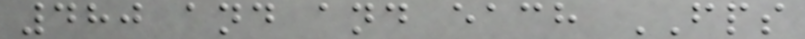480 and and each FPS
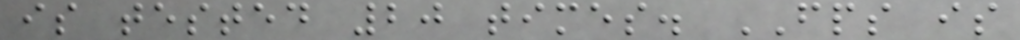is tested 20 times. FPS is
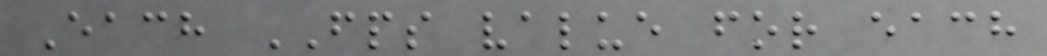Each FPS value for each
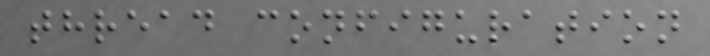thread configuration
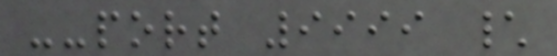--port 9999 \
